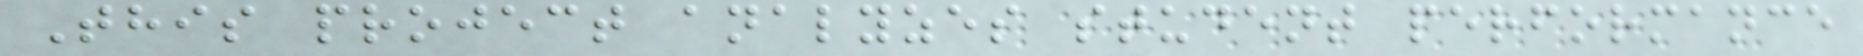This project analyzes student performance
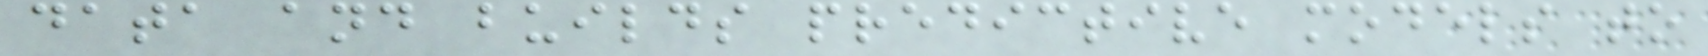data and builds predictive models to
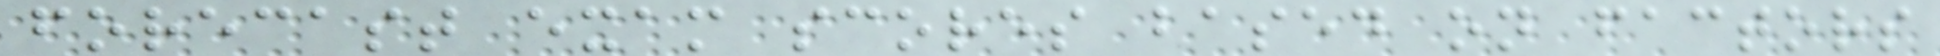forecast exam scores based on factors
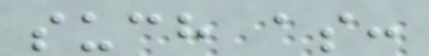such as:
